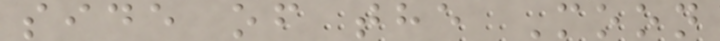side of the Moon
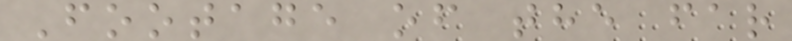Footage of the far
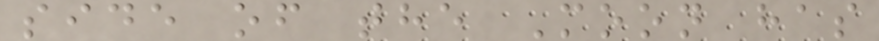side of the Moon has
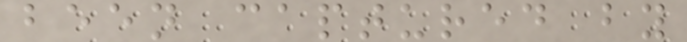been captured by
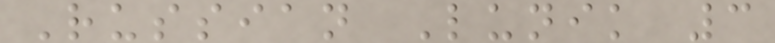Russian Lunik 3
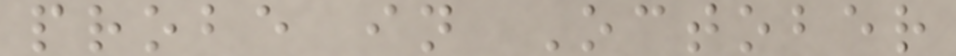probe in October
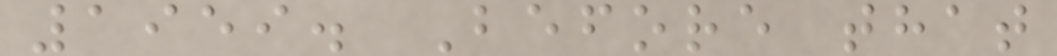1959. Before that
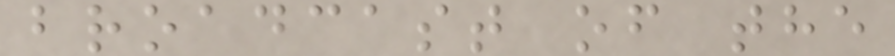broadcast of the
